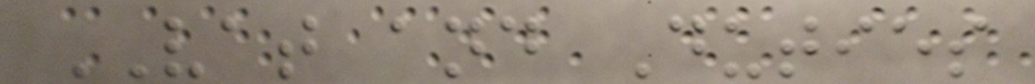VAT and Duties
